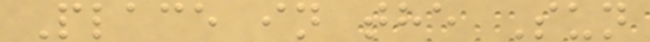Place in the Sun
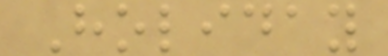Holiday
